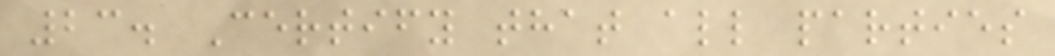23. Certify that all parties
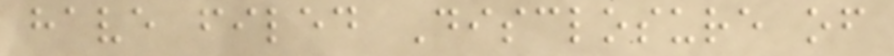have filed Disclosure of
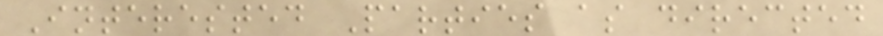Interested Parties as directed
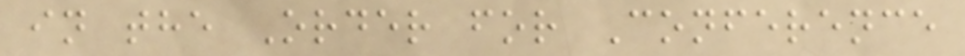in the Order for Conference
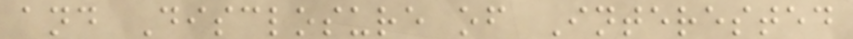and Disclosure of Interested
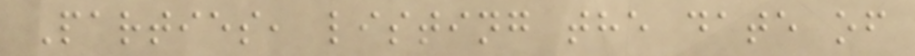Parties, listing the date of
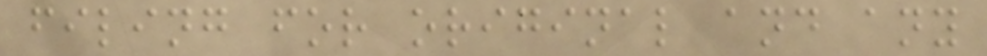filing for original and any
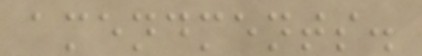amendments.
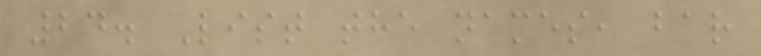24. List the names, bar
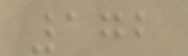172
